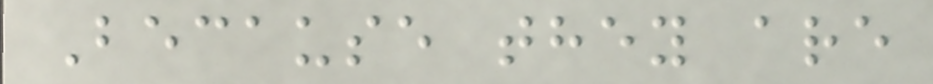Because they are
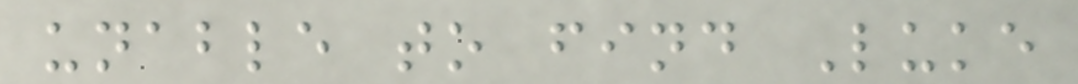unable to find Luke
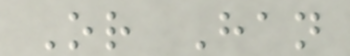Or Han
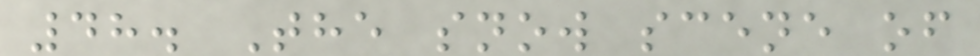48. The snow scene of
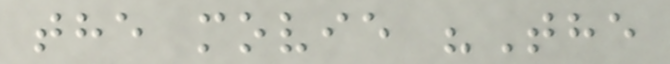the movie "The
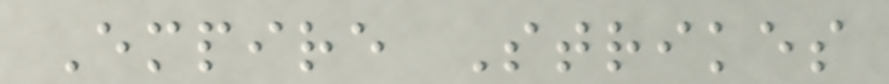Empire Strikes
